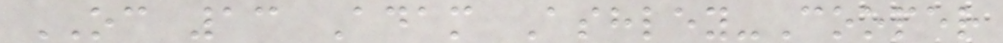OC 13 Adam Ashley-Cooper
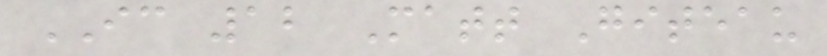IC 12 Matt Giteau
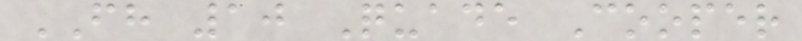FH 10 Quade Cooper
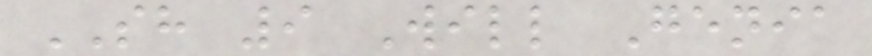SH 9 Will Genia
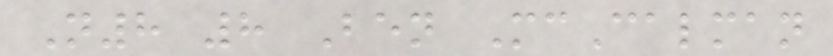N8 8 Ben McCalman
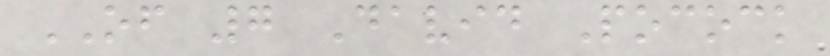OF 7 David Pocock
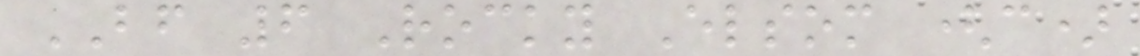BF 6 Rocky Elsom (c)
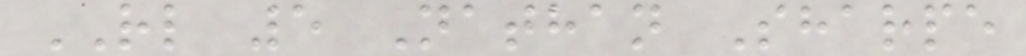RL 5 Nathan Sharpe
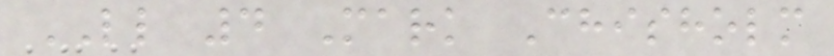LL 4 Mark Chisholm
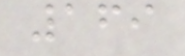169
